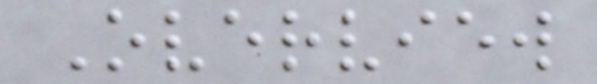Overview
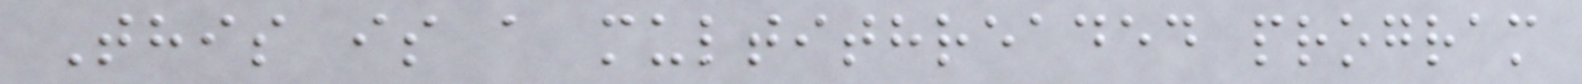This is a multithreaded program
